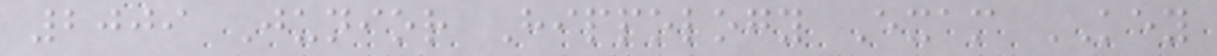2009 Junior Hippology Exam KEY
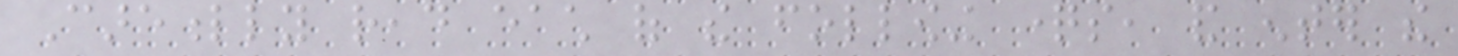Carefully read each of the following questions, and enter the
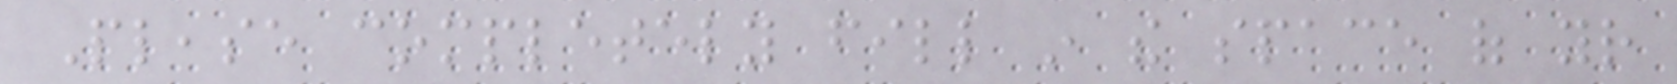Please completely fill in the space of your
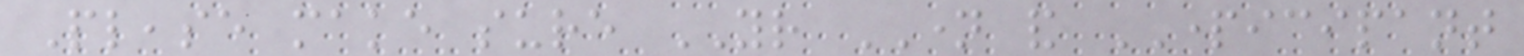Please make sure YOUR NAME and PARTICIPANT
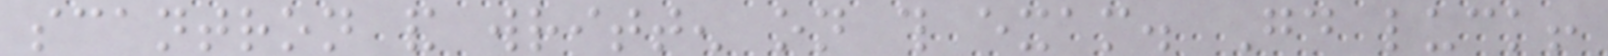scantron and written on this exam. Good luck!
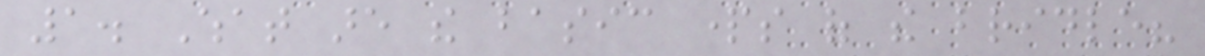1. What are the basic parts of the bridle?
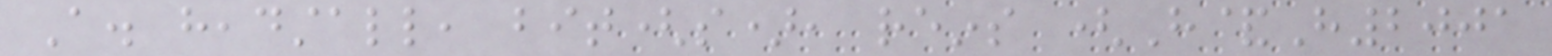A. headstall, bit(s), reins (H&H2001
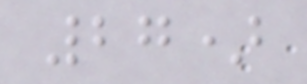27)
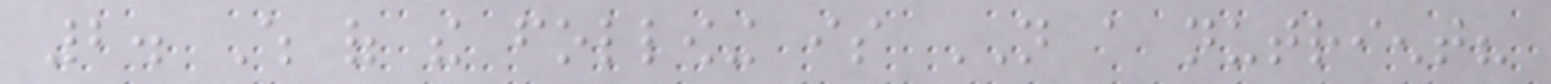2. Which of the following is NOT a nutrient?
